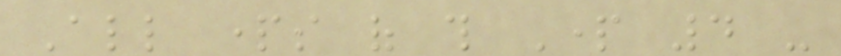All parts of this Part 4 -
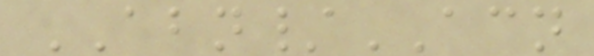ABN/ACN
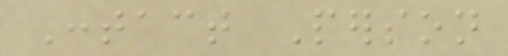Contact Person
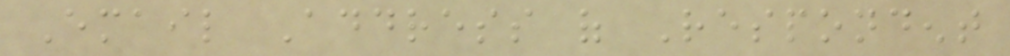Email Address of Respondent
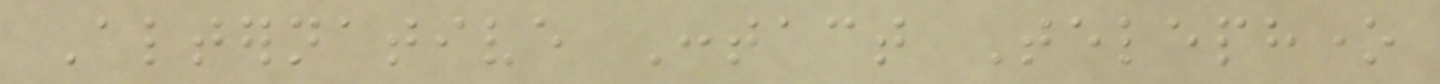Alternative Contact Telephone
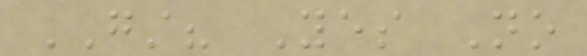GST? Yes No
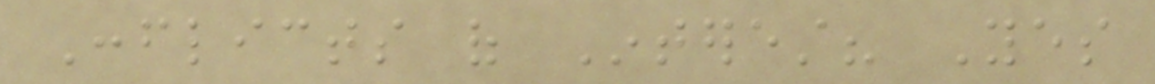Conflicts of Interest? Yes
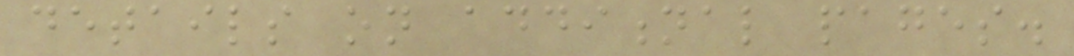details on additional pages.
